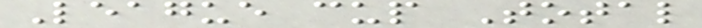League cup Total
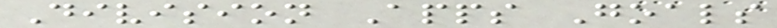Division Apps Goals
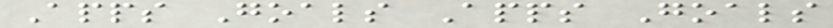Apps Goals Apps Goals
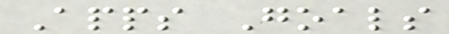Apps Goals
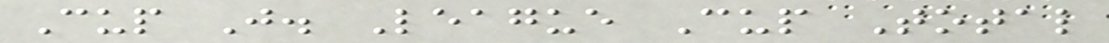Cup J. League Cup Total
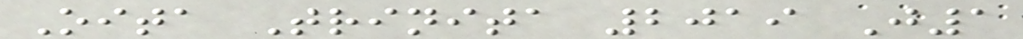Oita Trinita 2019 J1
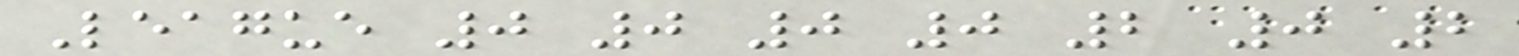League 0 0 0 0 2 0 2
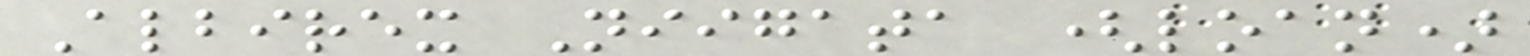Albirex Niigata (loan)
